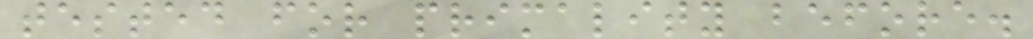tested for primality before.
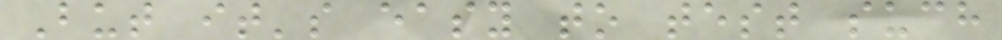But it's easy to test such
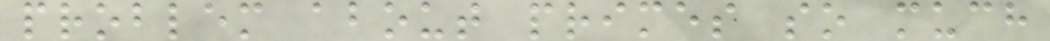problem about primes so much
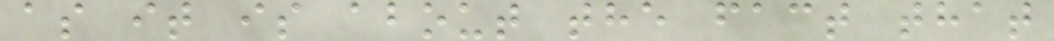as it is about the fact that
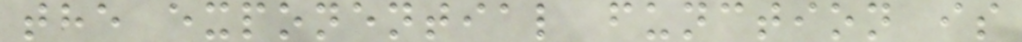the exponential function is
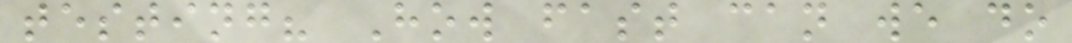testing? How fast can we do
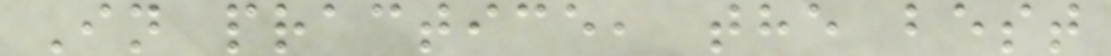In practice, the best
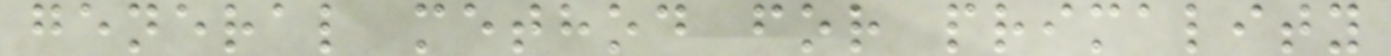general method for primality
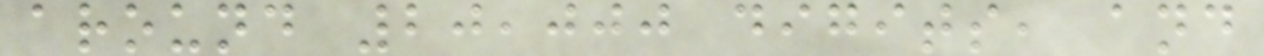around 20,000 digits, and
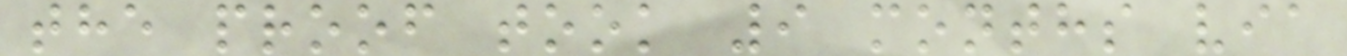the proof took 9 months via
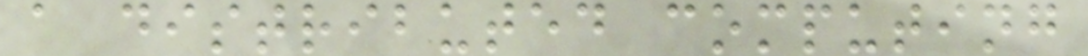a distributed computing
